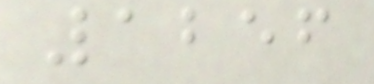1256
